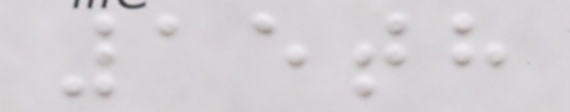15th
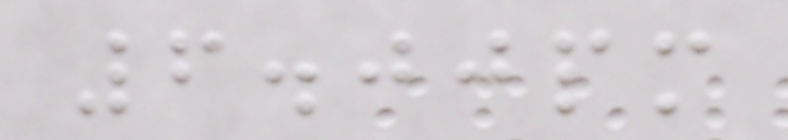6.00pm
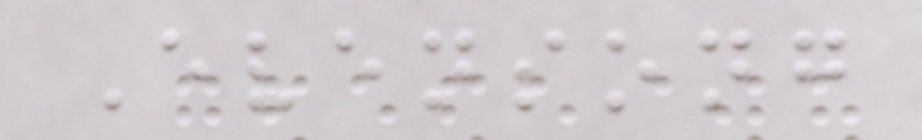Evensong
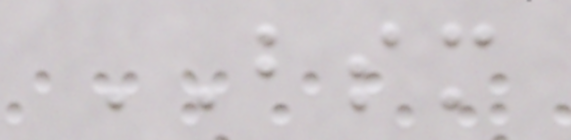BSM
